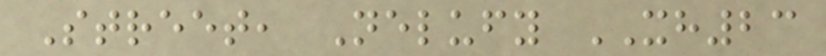Street, Nelufy XH23
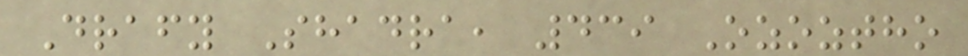Drafy Shadra, 439 Ozoztho
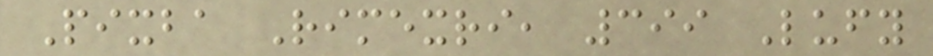Pixba Rimexri, 399 Lufy
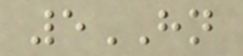5HN
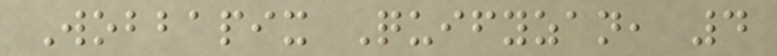Wobbapix Quifyzan, 4
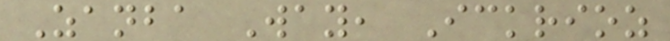Zanba Way, Ickrioz
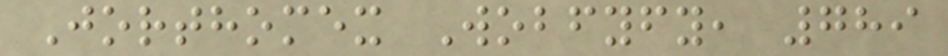Jorthomex Wobfyfy, 789
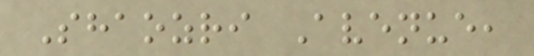Shaozri Avenue,
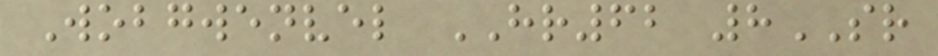Wobgwenvel HR62 8SR
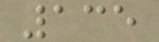135
